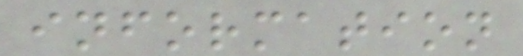information
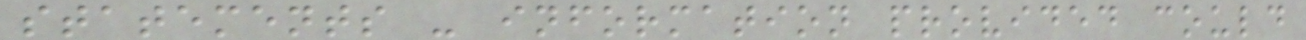statements - information provided could
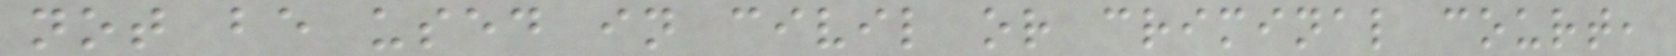not be used in civil or criminal court,
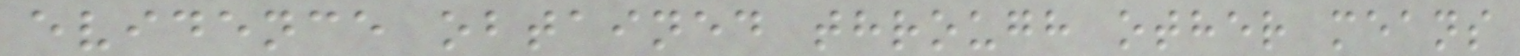evidence obtained through other means
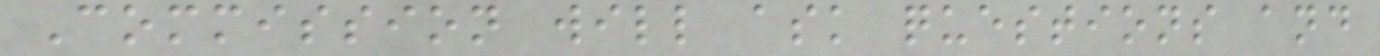Commission will ask questions and
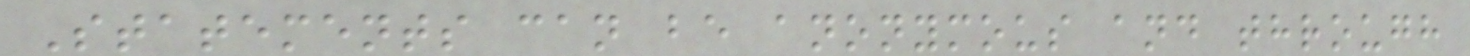Statements can be anonymous and through
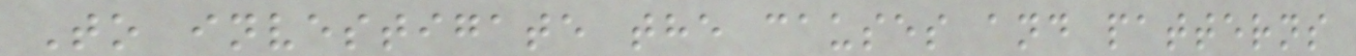To investigate the causes and patterns
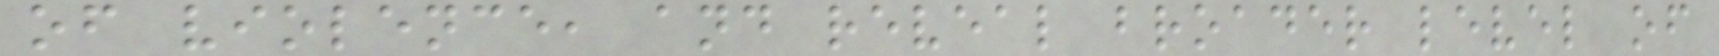of violence, and reveal broader level of
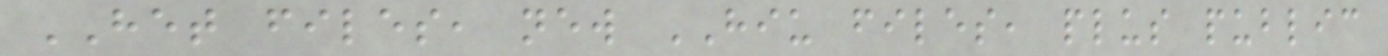HET files, new HIU files, plus public
